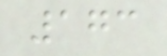173
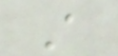A
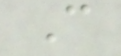C
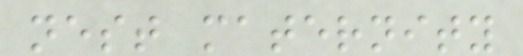nest maternity
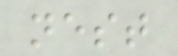nest
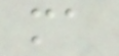ma
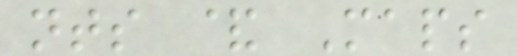nts & Maps
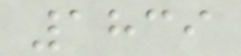1839
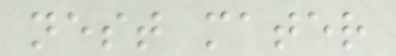nest mater
